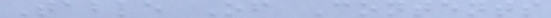Table Of Contents
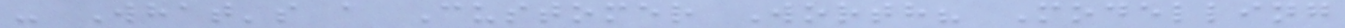- What's a Customer Worth? Modelling
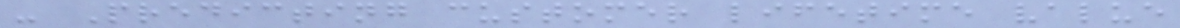- Predicting customer lifetime value
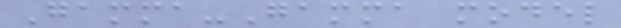Gamma-Gamma model
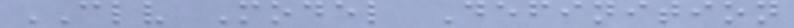CLV Model Definition
